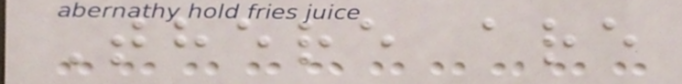There are
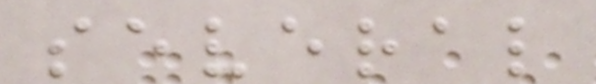several
